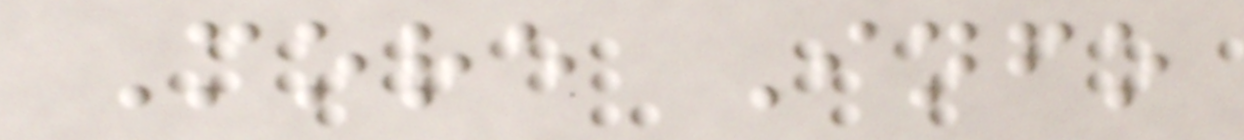More Info
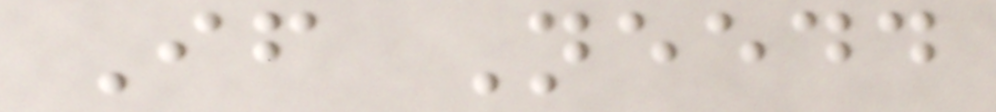If Needd
